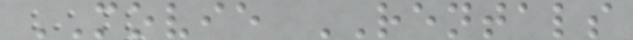MOVIE RENTALS
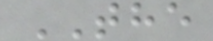THE
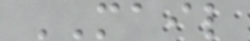MAIL
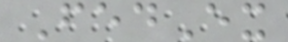FedEx
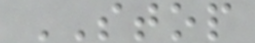STOP
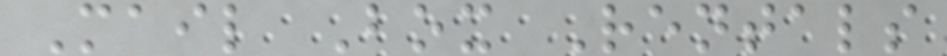Mail Box Rentals
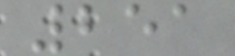251
